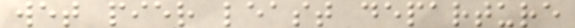wet pier least departure
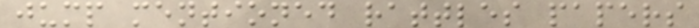jump mentioned rattles papers
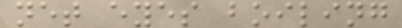net eyes boiling
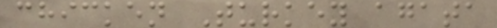chicken Turkey agata
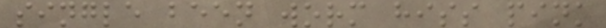single been worm hiss pink
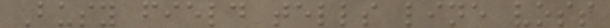Busy field tells line voss
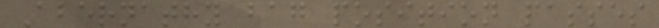Abernathy bag position passes
